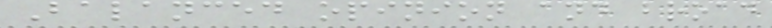Balanced opinion and broad
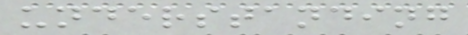understanding
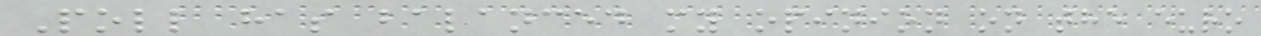Poll has balanced my opinion on the euro
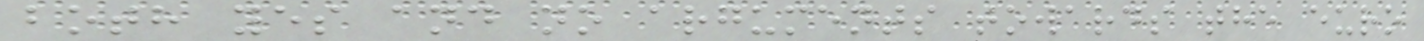both yes and no arguments towards the euro
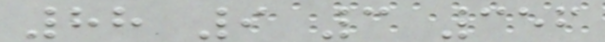88 9 3 356
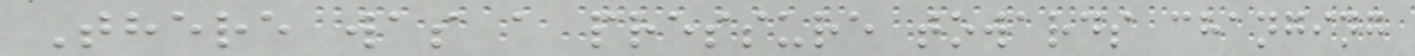There was a pressure towards changing
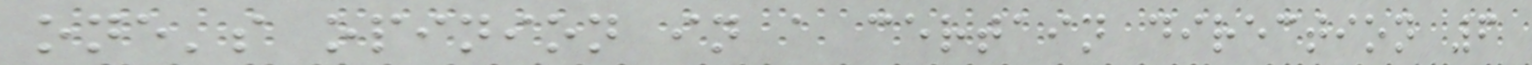one's opinion in a certain direction 6
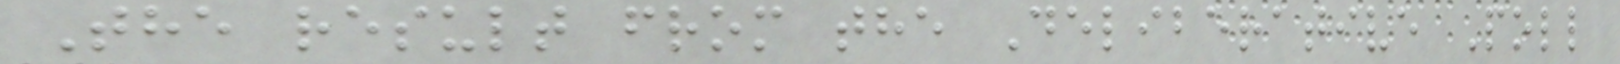The result from the Deliberative Poll
